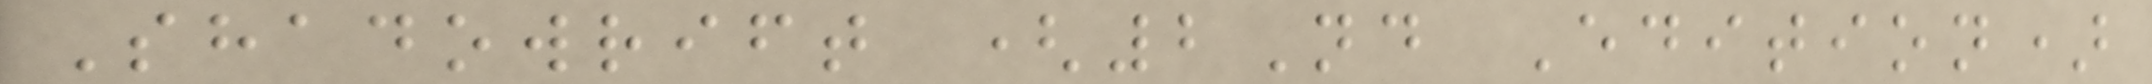Shadowrift (2Nd Edition)
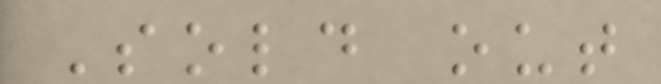Sold out
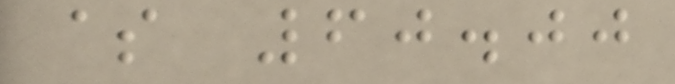$ 60.00
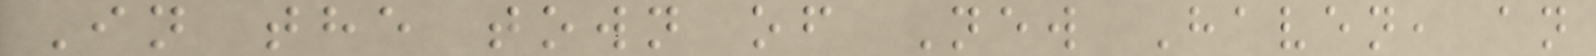In the town of New Haven, an
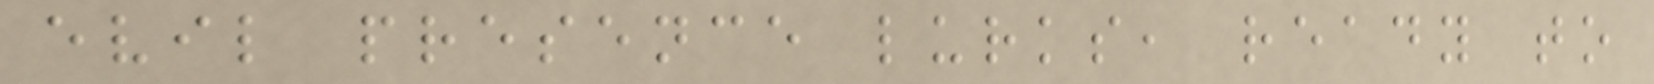evil presence lurks, ready to
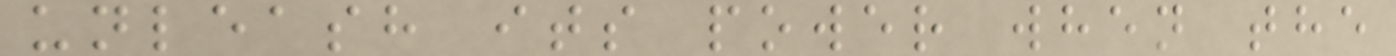unleash its power when the
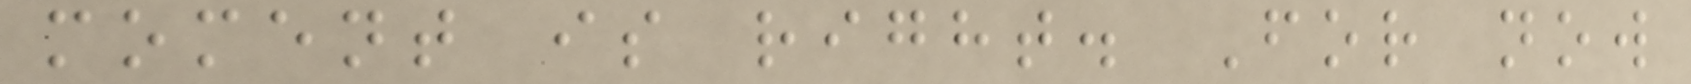moment is right. For now
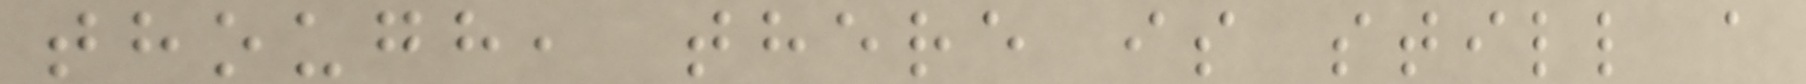though, there is still a
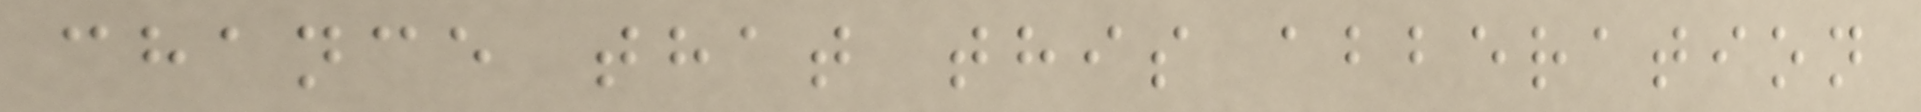chance that this abberation
